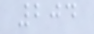204
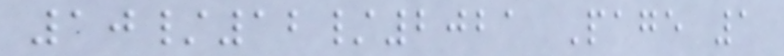10/12/2021 Page 1
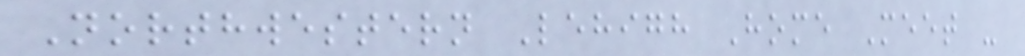Northwestern Lehigh Home Meet -
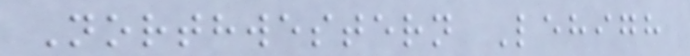Northwestern Lehigh
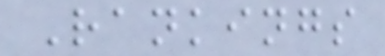Rankings
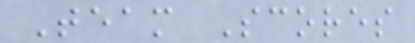Team Scores
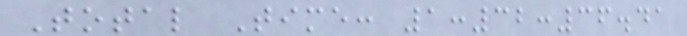Total Time: 1:32:36.41
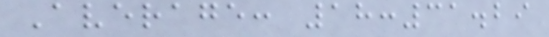Average: 18:31.29
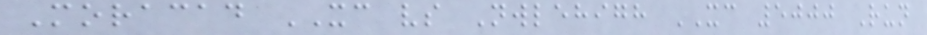Moracad XC vs Nwlehigh XC 5000 Run
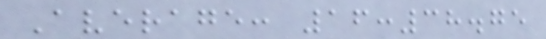Average: 16:38.75
